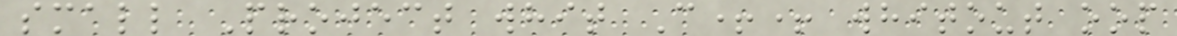small Project whit C++ whitout oop
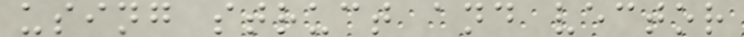using struct and vector
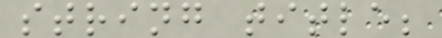string title;
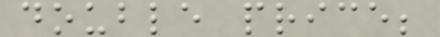double price;
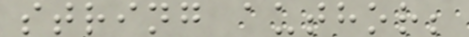string author;
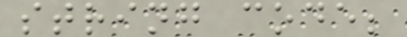string code;
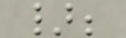};
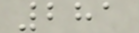281
